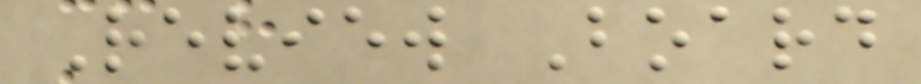Review Board
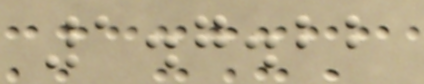1.7.22
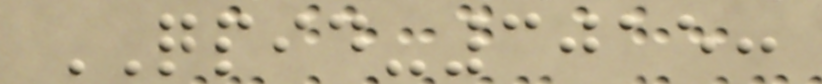QPID-3015:
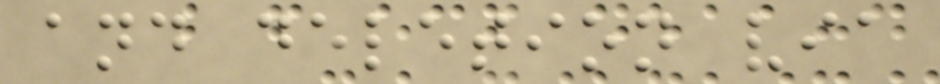and deletion via
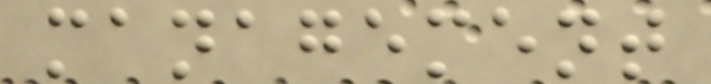management
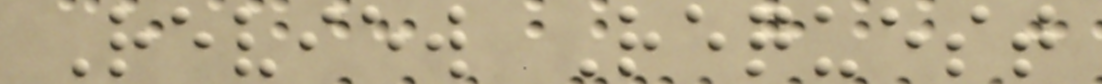Review Request
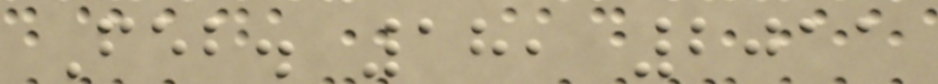Feb. 18, 2011
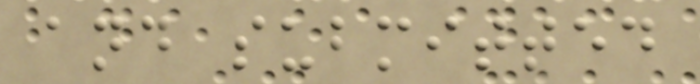and submitted
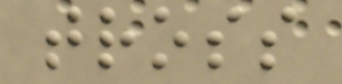tross
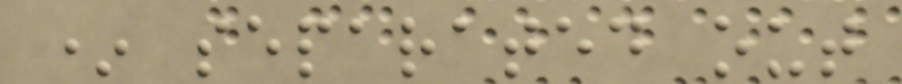* separated out
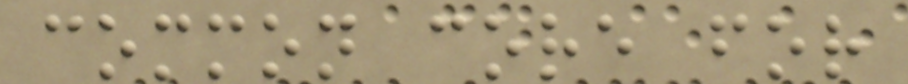common core for
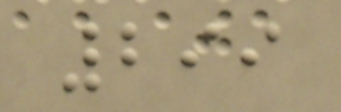299
